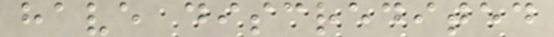have discredited
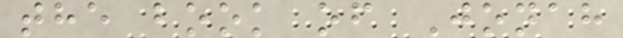the book of Jonah
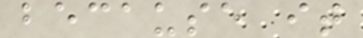because it
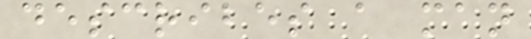describes a man
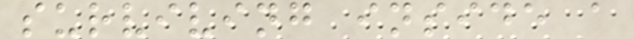surviving inside a
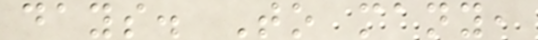days. To many,
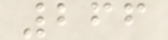266
